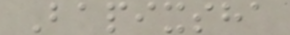Bapixsha
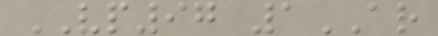VP97 1AR
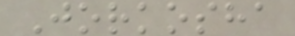Jorkosha
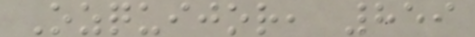Ozquijor, 859
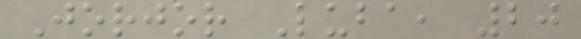Jorjor Luba, 20
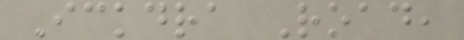Ickdra Road,
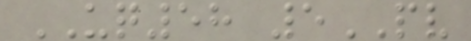UQ58 5PV
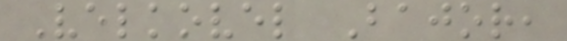Velkovel Bajor,
